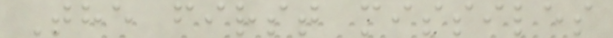The first missiles
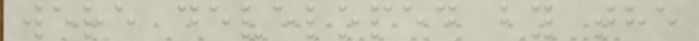were developed by the
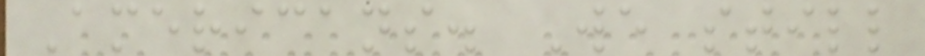Americans. We still
